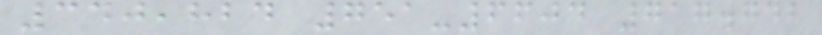340,824 751-6604 717.742
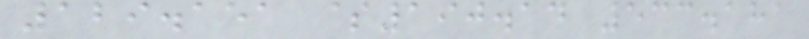129.151 $190.14 533.181
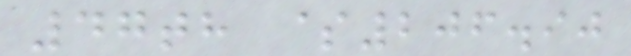47th $206.90
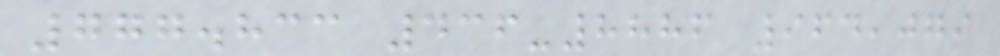777.833 436-8886 964,079
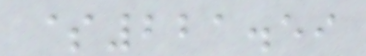$221.59
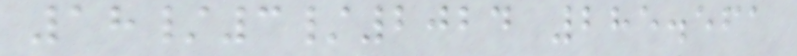18/3/2024 285.561
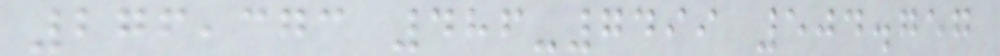276,373 486-7499 504.757
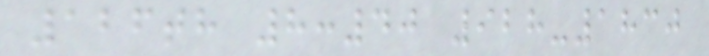126th 8:40 928-1830
